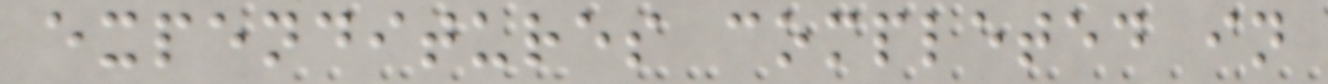expenditures completed in
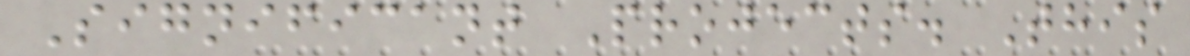Significant Projects. This
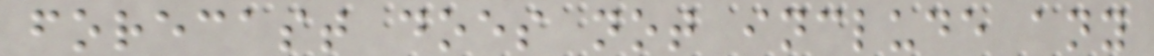forecast does not include any
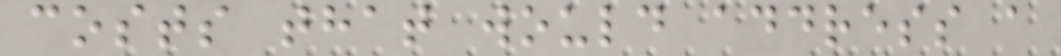costs that would address a
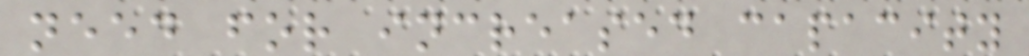need for increased capacity
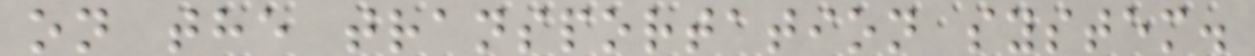on the transportation system.
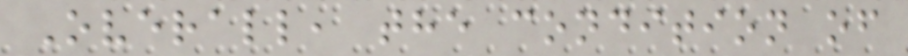Overall, the condition of
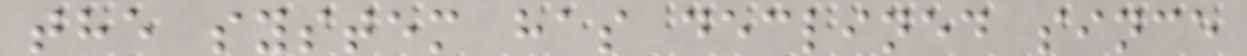the system has declined since
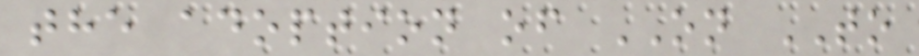the adoption of ON TO
